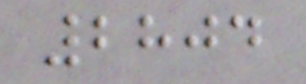2804
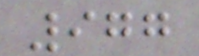977
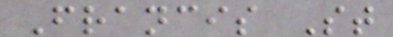Francis St
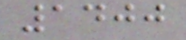1400
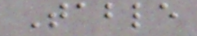Table
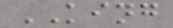KING
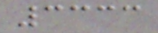3333
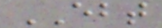EBT
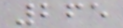265
